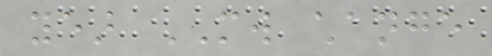year MW change
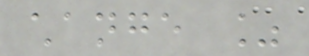change %
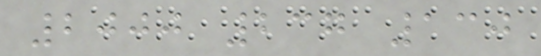2000 237 130
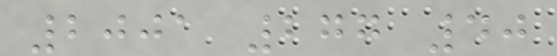2001 277 40
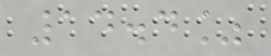14.4%
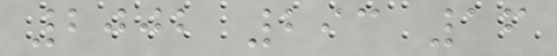2002 293 16
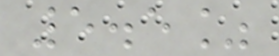5.5%
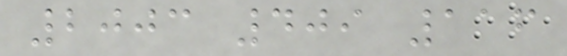2003 409 116
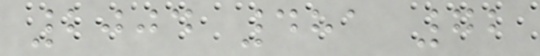2004 481 72
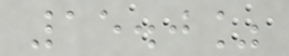15.0%
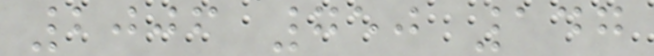2006 750 147
